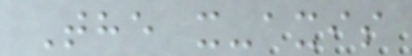The x-axis
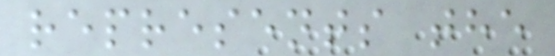represents the
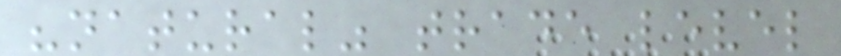"natural" trade level
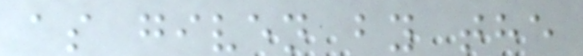as given by the
